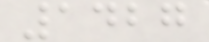1427
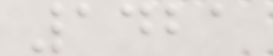1421
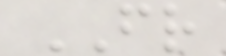FR
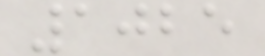1025
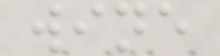wine
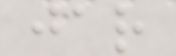jar
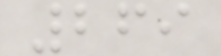269
